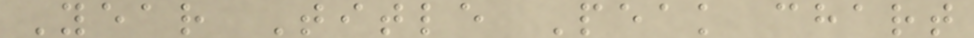Year Title Peak chart
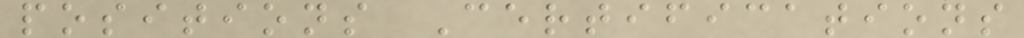positions Certifications
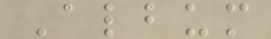Album
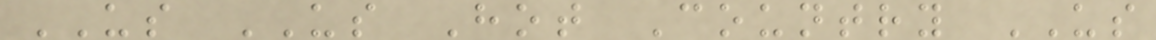US US Hot Country US
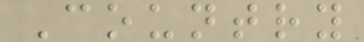Country
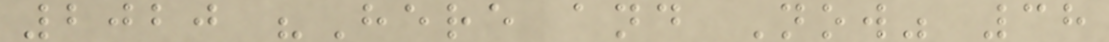2020 "Here and Now" 38
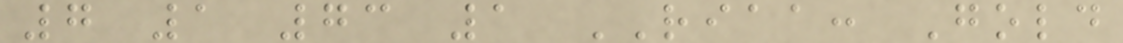7 1 73 1 RIAA: Gold
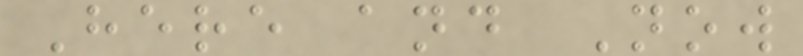Here and Now
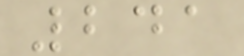241
